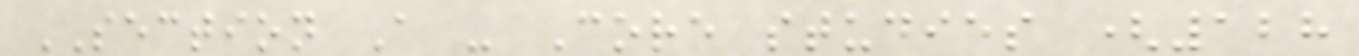SECTION A - Core studies (128
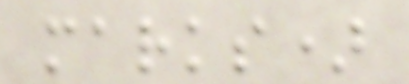marks)
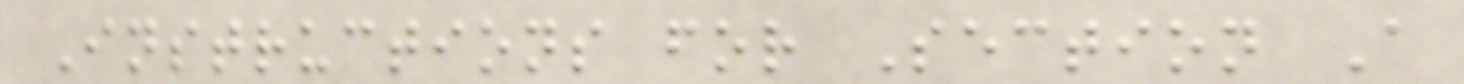Instructions for Section A
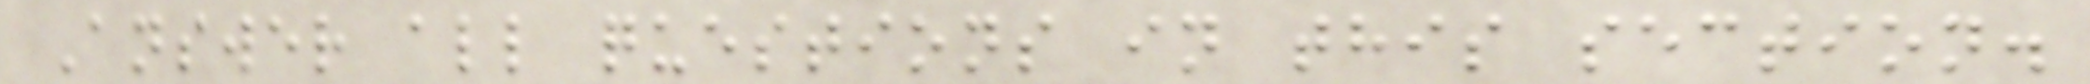Answer all questions in this section.
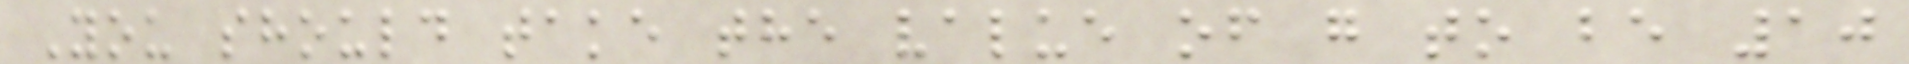You should take the value of g to be 10
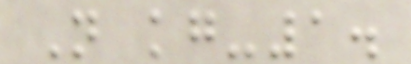N kg-1.
